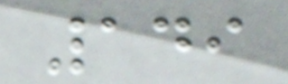149
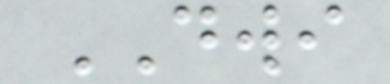DWI
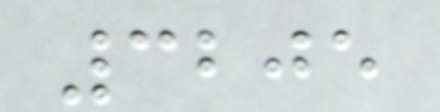3205
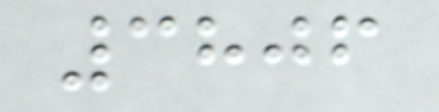3806
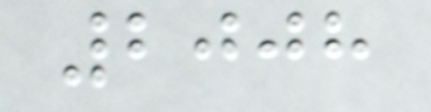2008
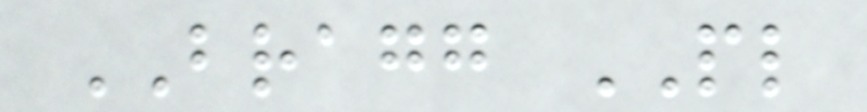BRAGG PL
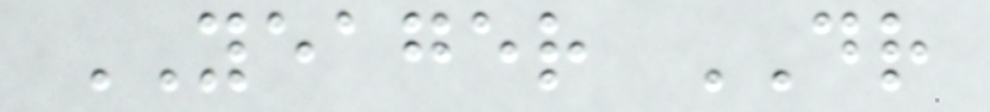YEAGER DR
